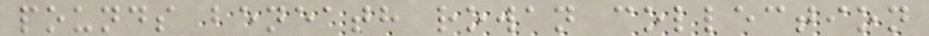pounds beneath rowan collection
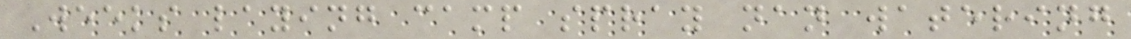Weeks laying camp spray nan watering
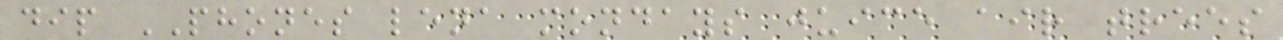dip PHONES lena mondays juice air trees
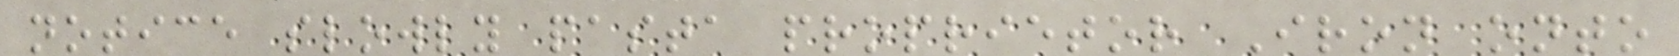notice slowly pasta proprietor Iron onto
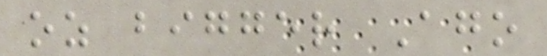oz bigger Ago
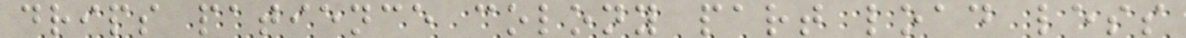drips patience colony part load less
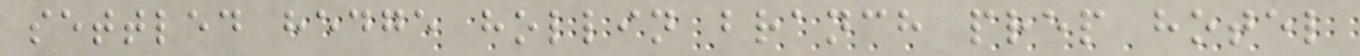settled hedge hollin branch prep hotel
